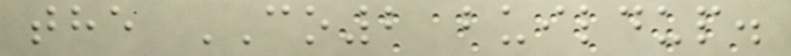the CO2 buildup.
